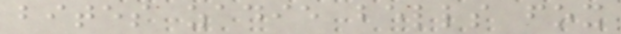bites zadie bells fox
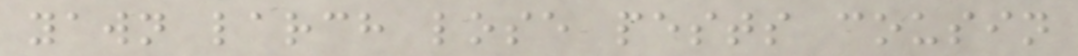yawn larch lose pests cousin
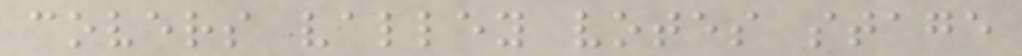covers valley votes stage
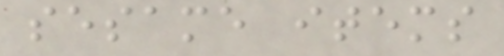sesame items
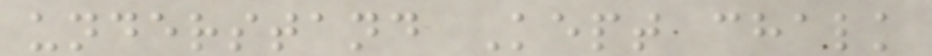understand Kept chalk
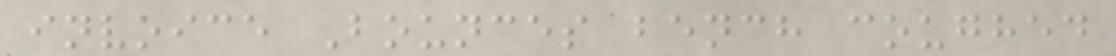invoice Bounces bench coughed
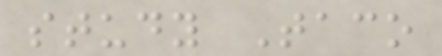study Taco
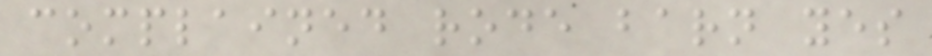complained rode barn yes
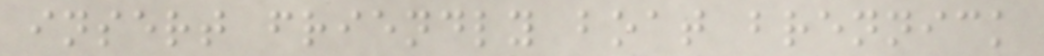insert friendly boat brennick
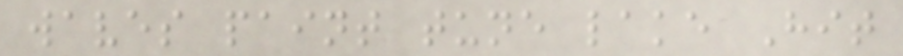waves paint tune lake Hit
